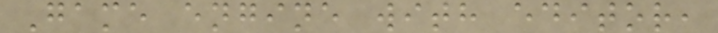Game engine with editor,
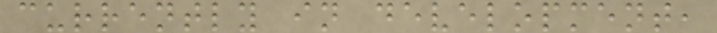currently in development,
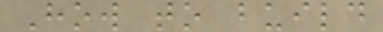How to build
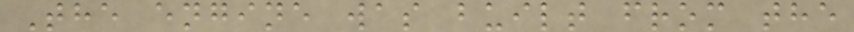The engine was built from the
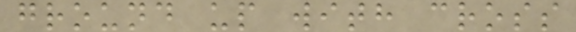ground up with cross
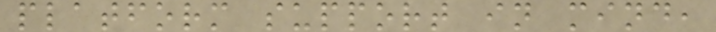platform support in mind,
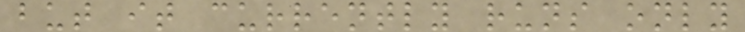but it currently runs only
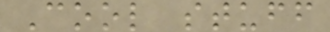Cool stuff
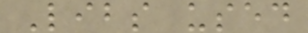Libs used
